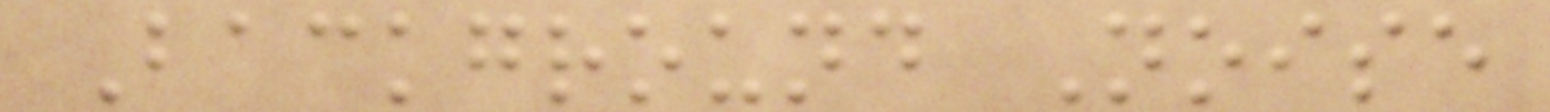Background Noise
